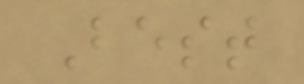Best
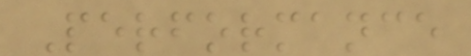Performance
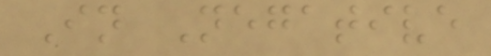In Negative
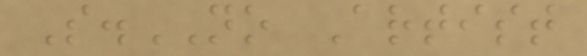S.NO Artist
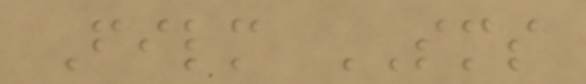Film SMS
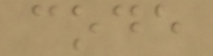code
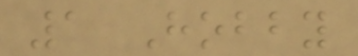1 Hobby
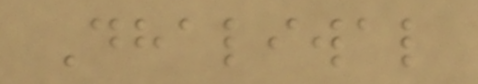Dhaliwal
